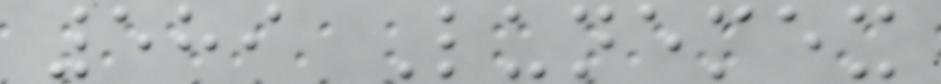589 Lunemex
